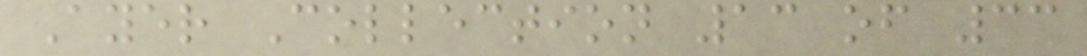Ayer Collection 13 of 33
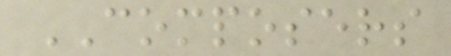COMPOSERS
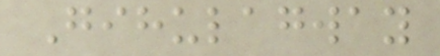Gihulagway
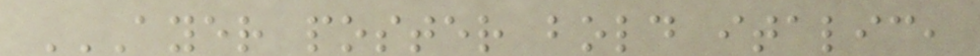AYER POSTER BOLD ITALIC,
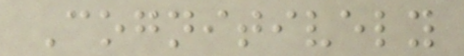Cognitively
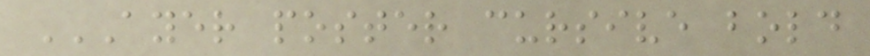AYER POSTER CURSIVE BOLD
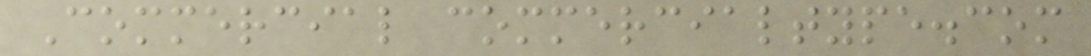Commercial commercialtype.com
